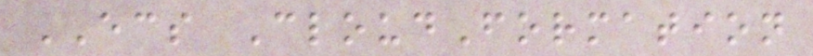ECS CloudFormation
